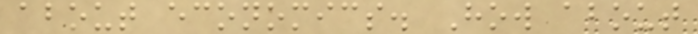about economics. How about
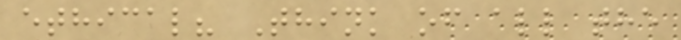ethical? Think of all the
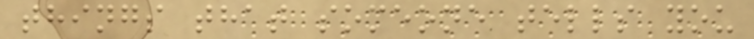things that someone tells you
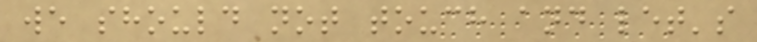we should not touch and let's
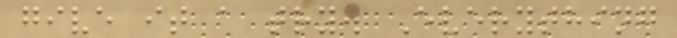give it a try. Everything
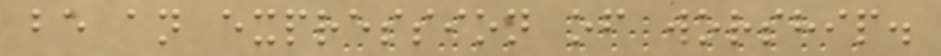be an expression of worship.
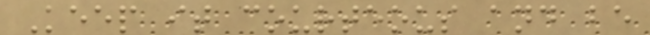Keep it courteous and be
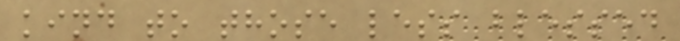kind to those less blessed
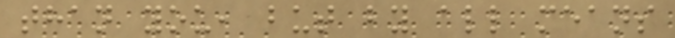than you, but by all means
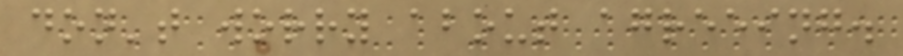don't worry about agreeing.
